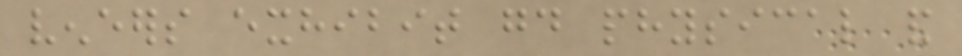veneers exhibit good physical and
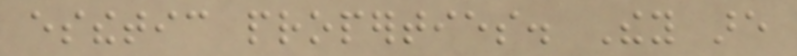esthetic properties. They are
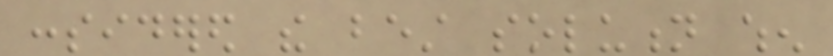considered the best solution when
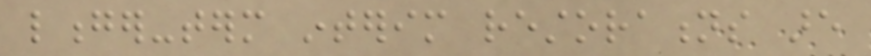longer-term interim restorations are
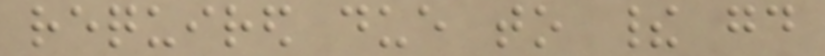required due to their good
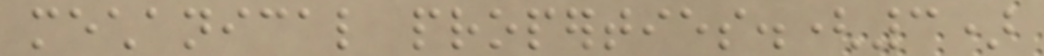mechanical properties.(3)
